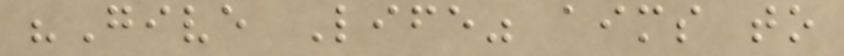"Give Life" aims to
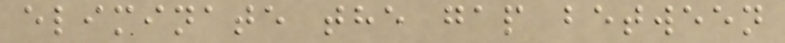eliminate the gap between
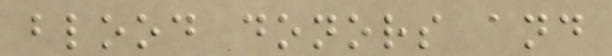blood donors and
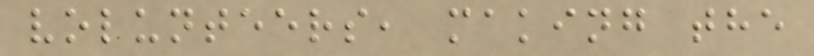volunteers, making the
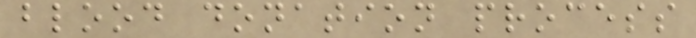blood donation process
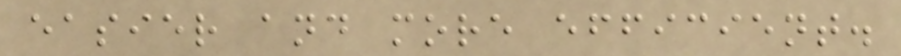easier and more efficient.
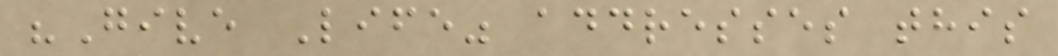"Give Life" addresses this
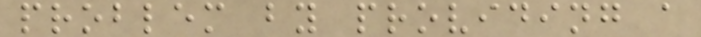problem by providing a
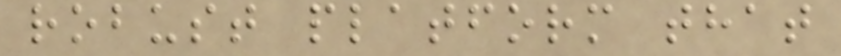robust platform that
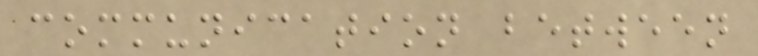communication between
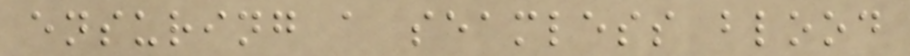ensuring a seamless blood
